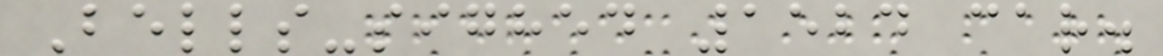Bells-sighed 1524 car.
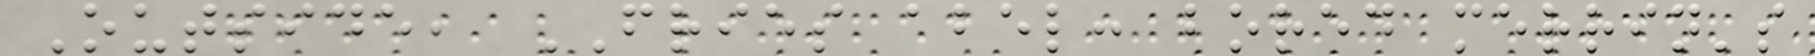Outside, FRIES abel: bored merrin's
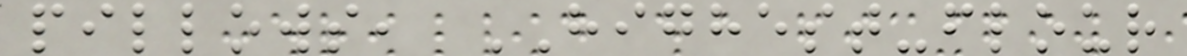pillows, HIGHEST-flour
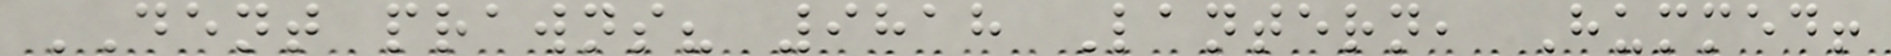DENT prawns? 9818 Lantern, Hummed!
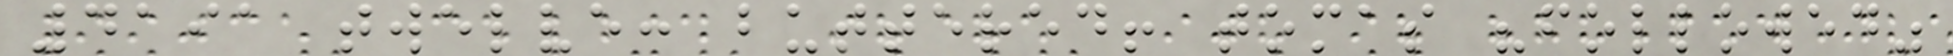4191 twelve: buttered! tomas "followed"
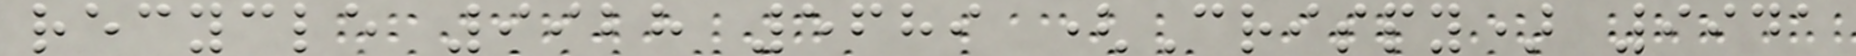recycle 9928 5689 (Crispy) 9941
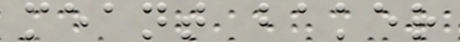meant baker
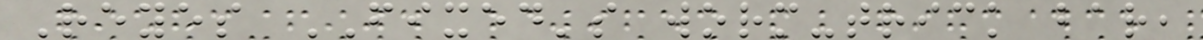Reyes FIXED's worm-trick bar,
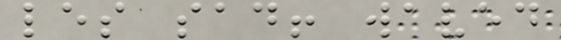les sad! waved
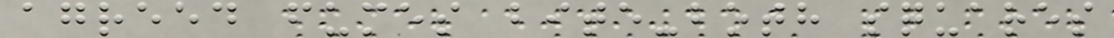agreed fumes bite-both squares
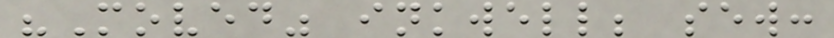"Moved" inkwell; sew:
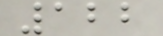122
